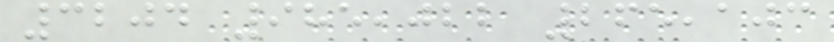3204 985,022 265,103
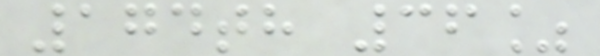174th 36%
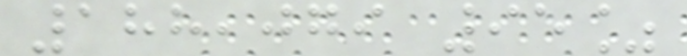188,079 95%
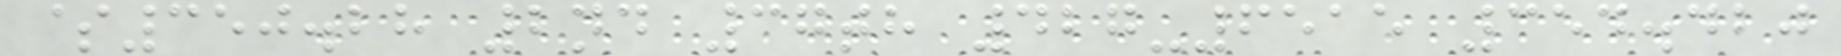$350.28 2nd 37th 427-6515 354.420
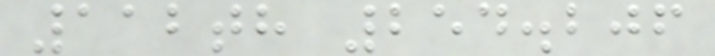112th 254.206
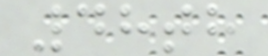48th
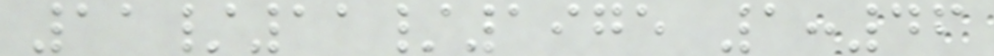11/11/1975 1:46
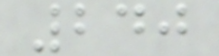240
